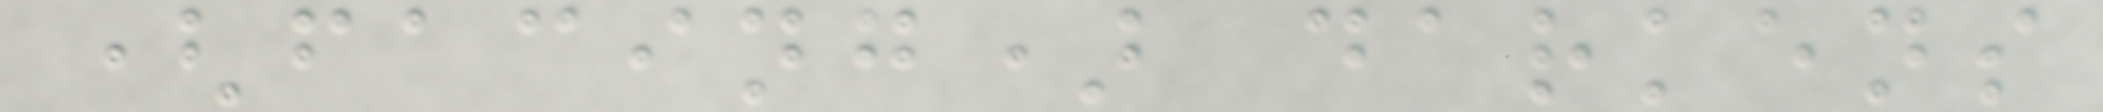(facing) darkens
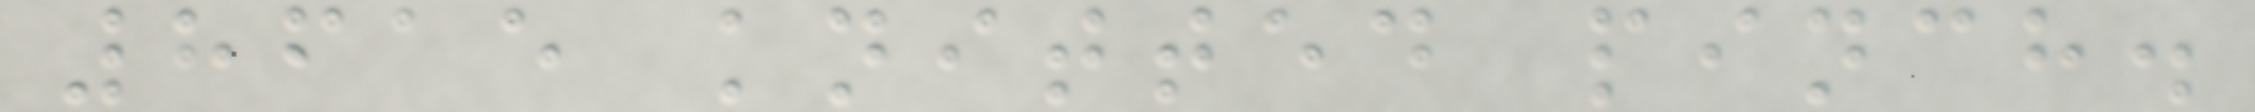8615 knitted pinch.
